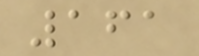161
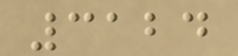3124
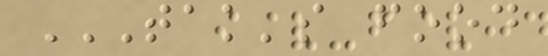TAK'S FOOD
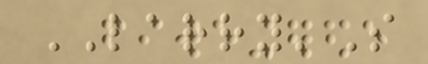LARRY'S
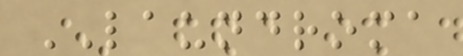LAUNDROMA
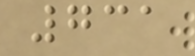731
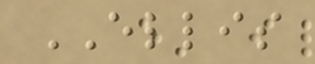ELLIS
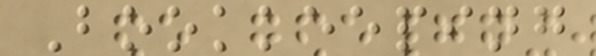Bookkeeping
